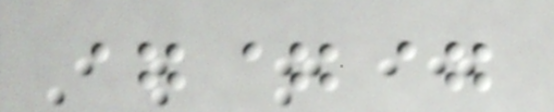===
